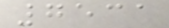7531
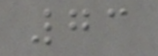73
